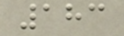183
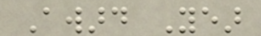Award Year
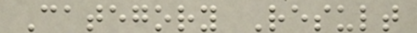Category Result
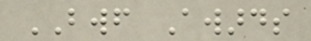BWF Awards
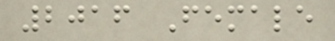2016 Female
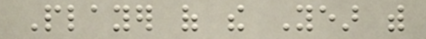Player of the Year with
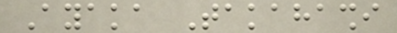Ayaka Takahashi
